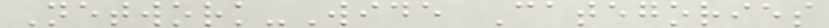Network-Wide Categories
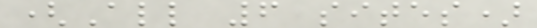(All 6 sites)
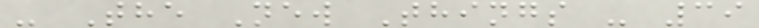- The New Things - 39
